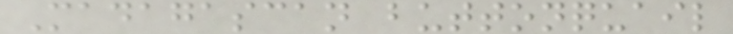Madagascan buttonquail
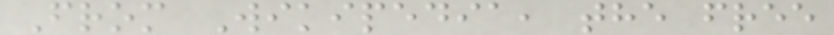From Wikipedia, the free
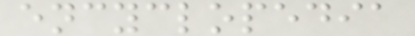encyclopedia
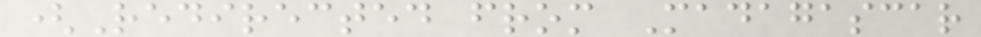(Redirected from Madagascar
